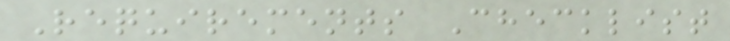Requirements Checklist
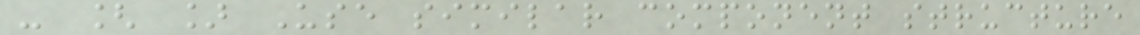- [ ] Use similar component structure
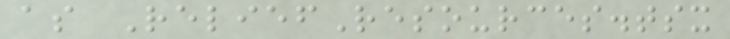as ReliefResources.tsx
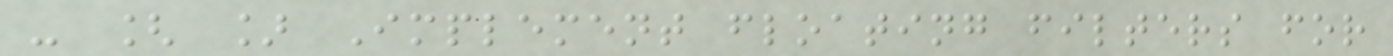- [ ] Implement floating filters for
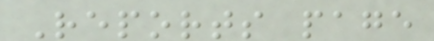Reports page
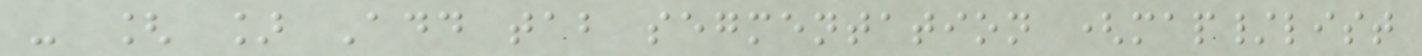- [ ] Add tab segmentation (map/list
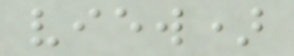view)
